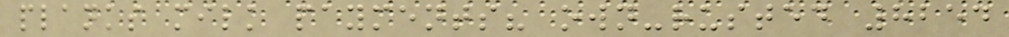planks milk payments? own-rusted 8254
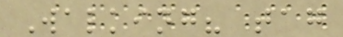Walking? tag
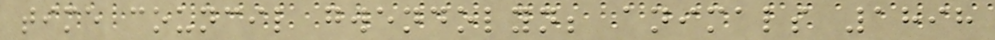time council gwendolyn; animals 1898
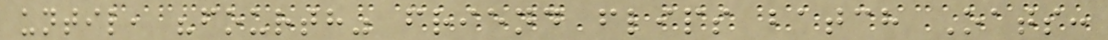until, "fourth" friend flips batch Oats:
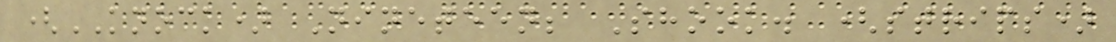(KNOCK) Nineteen; Shook. (strips)
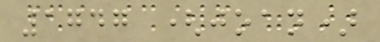1747 (joan)
